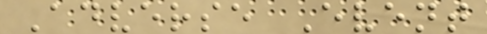Adverse Event
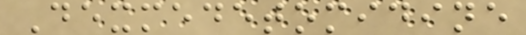Dexmedetomidine
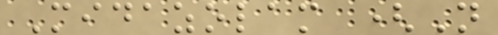Midazolam (N
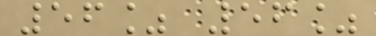56% 56%
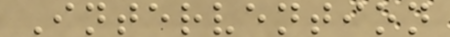Intervention
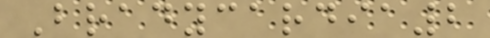Bradycardia2
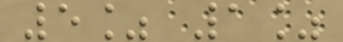5% 1%
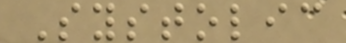Systolic
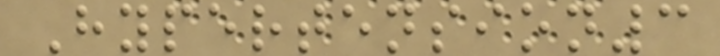Hypertension3
